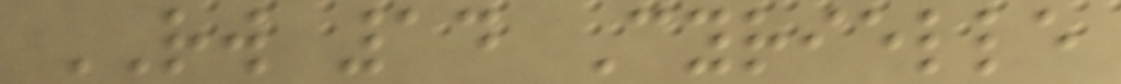RW 14 Cyrielle
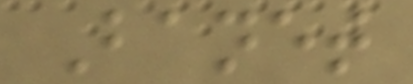Banet
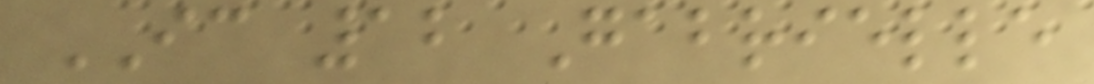IC 12 Gabrielle
